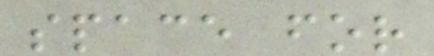space for
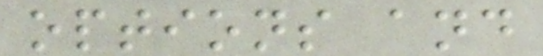options and
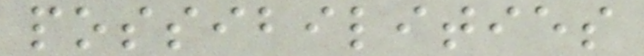possibilities
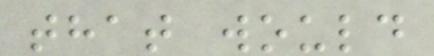that would
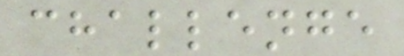challenge
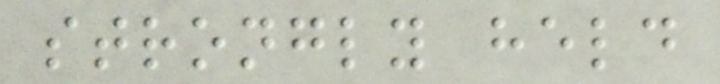strongly held
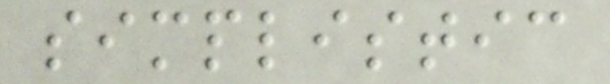simplistic
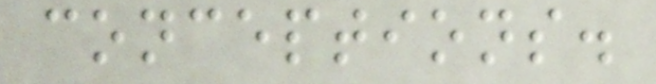conceptions.
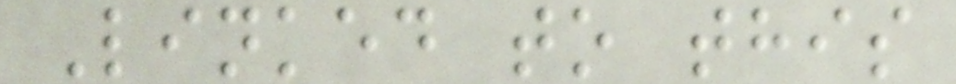Linked to this
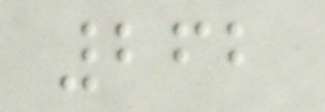262
